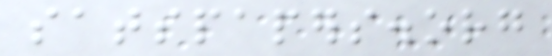satspapers.org
